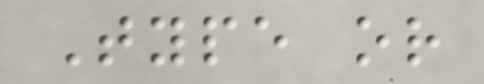Type or
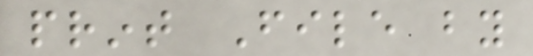print File by
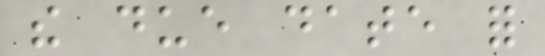the due date for
